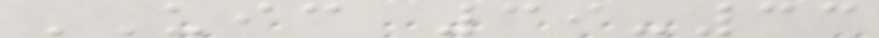UIC 39-33
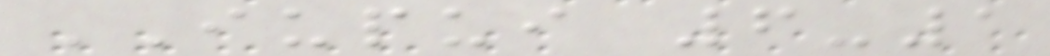IUPUI 6-1
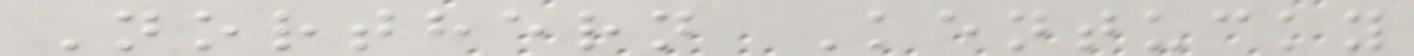Northern Kentucky
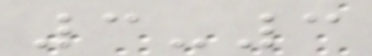3-3
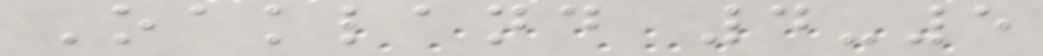Oakland 4-5
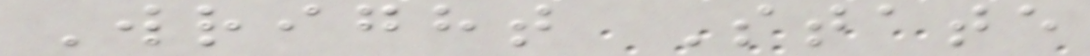Wright State
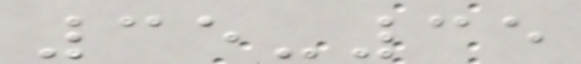35-35
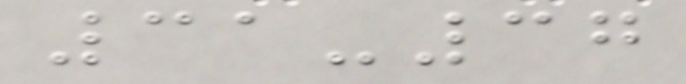31-37
